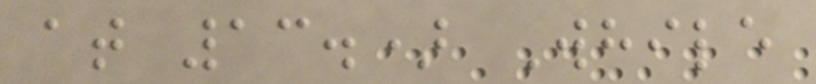at 13.) While
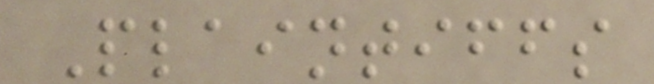Plaintiffs
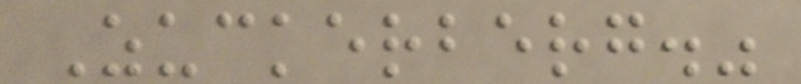Zuckerberg."
